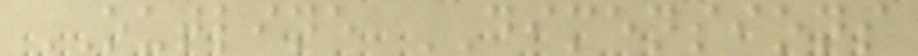OUTLINE DIMENSIONS
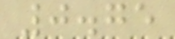0.75
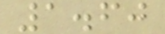1.60
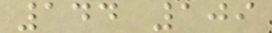144 109
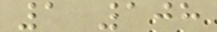1 108
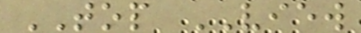TOP VIEW
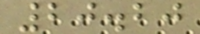20.20
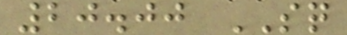20.00 SQ
